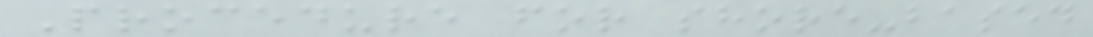Procedure for shore-based
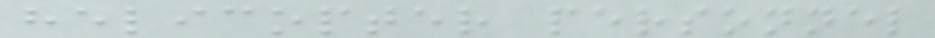helicopter personnel
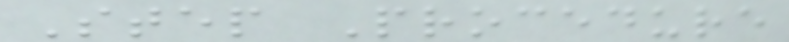Step Procedure
